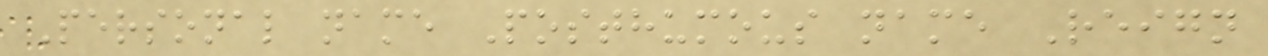Personal name Posthumous name Reign
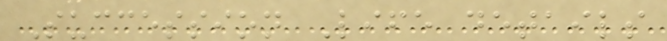Succession Life details
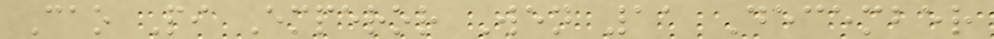Cao Pi Emperor Wen 11 December
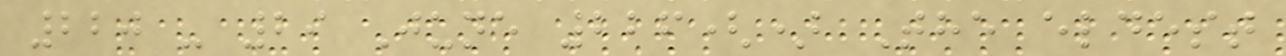220 - 29 June 226() The eldest
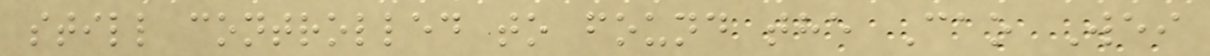still controlled to found the Cao Wei
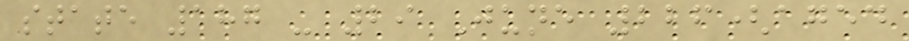state 187 - 29 June 226(aged
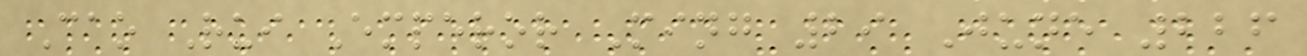Cao Rui Emperor Ming 29 June 226
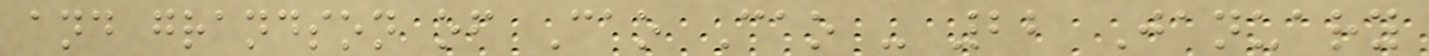and grandson of Cao Cao - 22 January
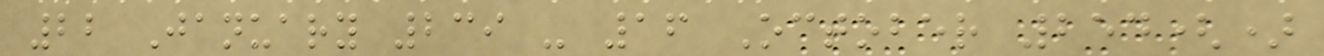22 January 239 - 16 October 254()
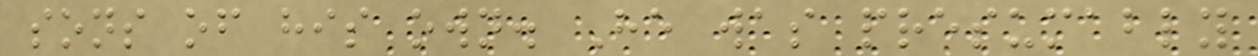sons of his own. He was presumably
